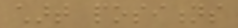chart positions
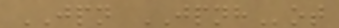JPN JPNHot
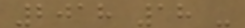2018 18 -
